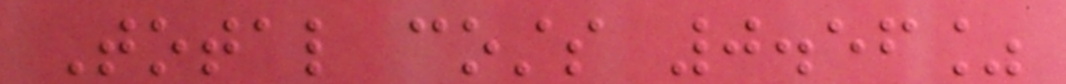Total costs 0.56%
